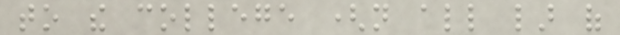to the college (not all lar of
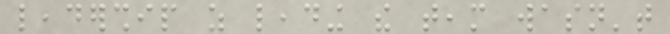leadership as leading the team wasn't
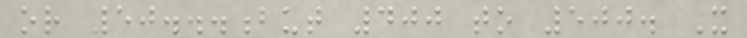or 50...but 400 to 500. It
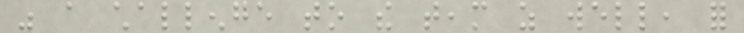was a challenge to the team as well, for
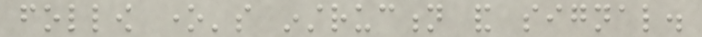follow one's instruction and signal.
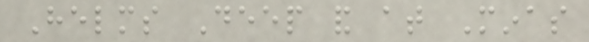Helms Deep and at Minas
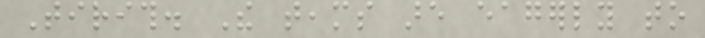Tirith. The teams are eagerly to
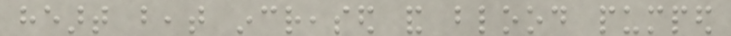heart beat increased and blood pumped
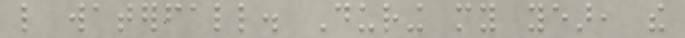like waterfall. During my year, the
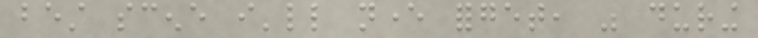best scene i'll never forget, was during
